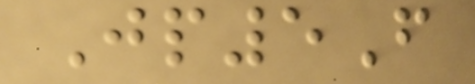Jp5F
